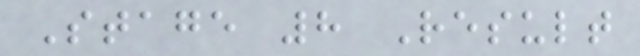Stage 8 Result
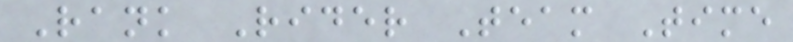Rank Rider Team Time
